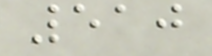510
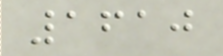1610
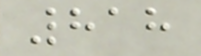818
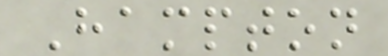Hampton
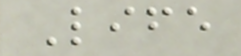Life
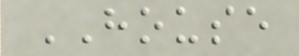HOUSE
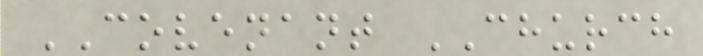COVENANT CHURCH
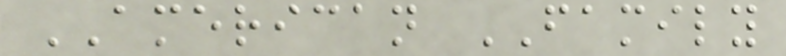AMERICAN FAMILY
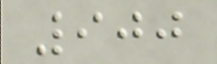900
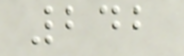242
